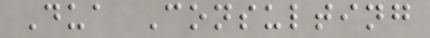Dua Consulting
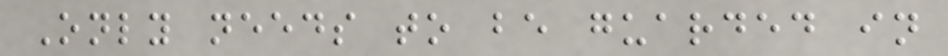Only needs to be guarded in
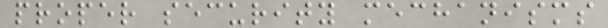proper security mechanisms
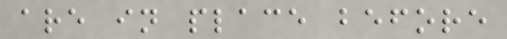are in place before
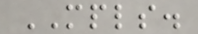MPLS.
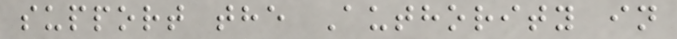support the Authority in
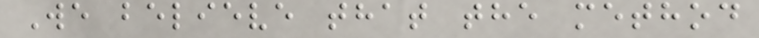We believe that the method
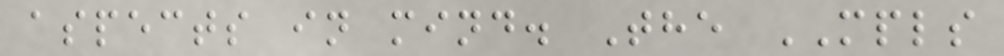aspects in mind. The MPLS
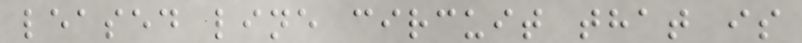leased line circuit that is
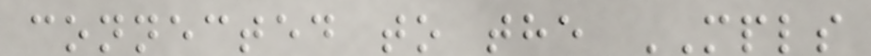connected to the MPLS
